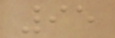95
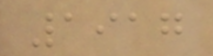1917
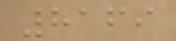8169
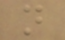n
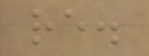re.
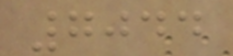7044
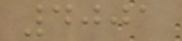4001
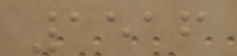1516
